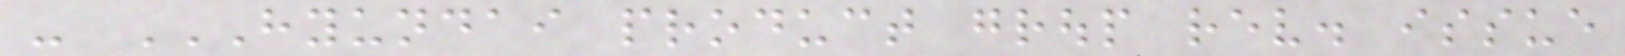- HYUNDAI PRODUCT GROUP REV. ISSUE
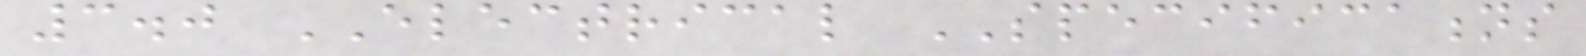3.0 ELECTRICAL SPECIFICATIONS
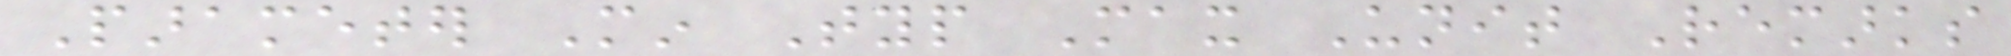Parameter Min Typ Max Unit Remarks
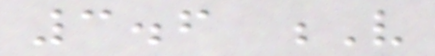3.6 V
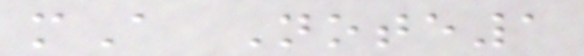mA Note1
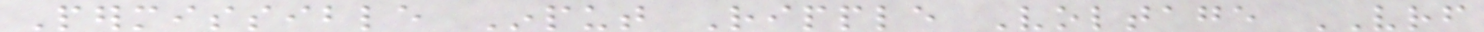Permissible Input Ripple Voltage VRF
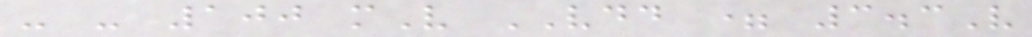- - 100 mV VDD = 3.3V
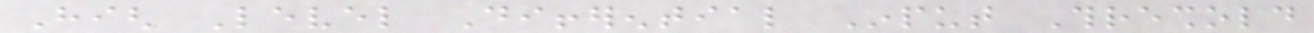High Level Differential Input Threshold
